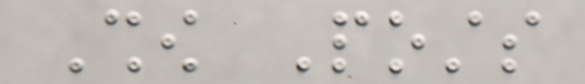Show Posts
